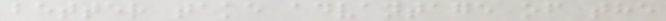better take advantage of the
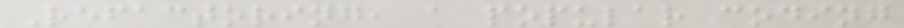Refactoring, a popular coding
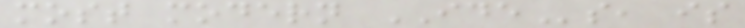most modern IDEs, is
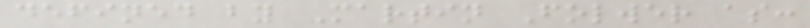defined by Martin Folwer as:
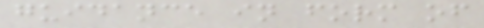guidance in form of
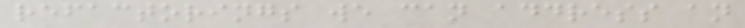refactorings we can address an
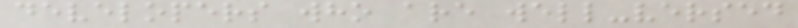developers who are well-versed
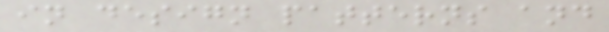in design patterns and
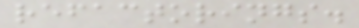refactorings.
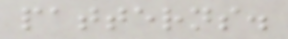patterns.
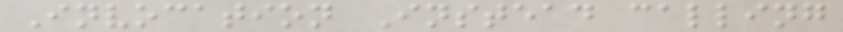Invocation Instead calling
